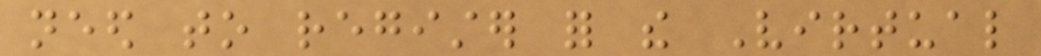need to register for the Virtual
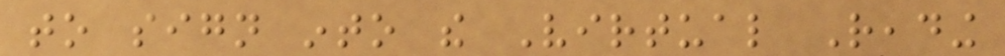to sign into the Virtual Reading
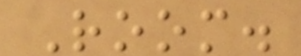Room.
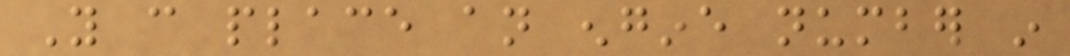You can place an engine number in
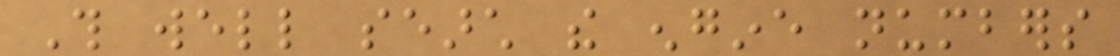This well search the engine numbers
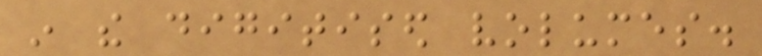in the digitised volumes.
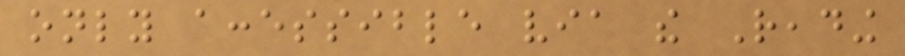only accessible via the Reading
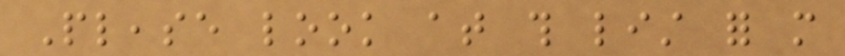Please look at this list for more
